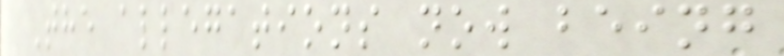The allegations now being
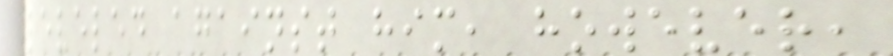leveled against him, however,
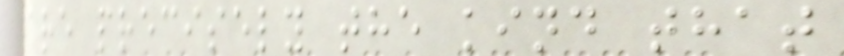are precisely the kind that
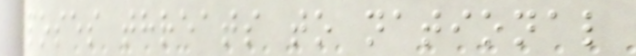poses threats to national
